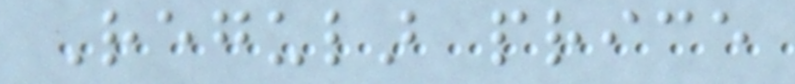Regular price
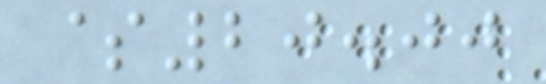$20.00
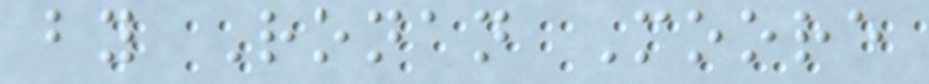by Ronan Moore
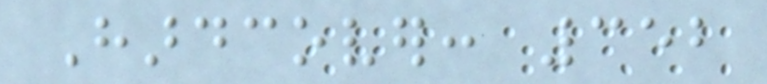Hardcover: 352
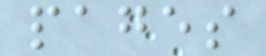pages
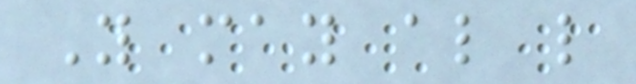You may also like
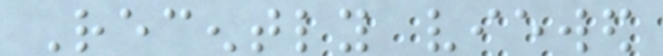Recently viewed
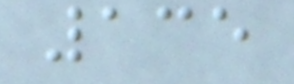135
